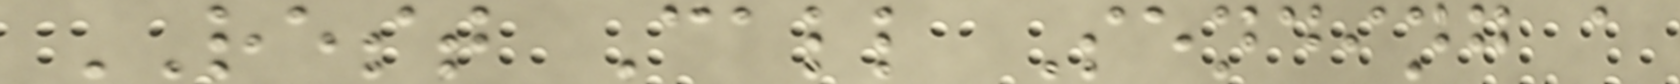REST Call Sending a
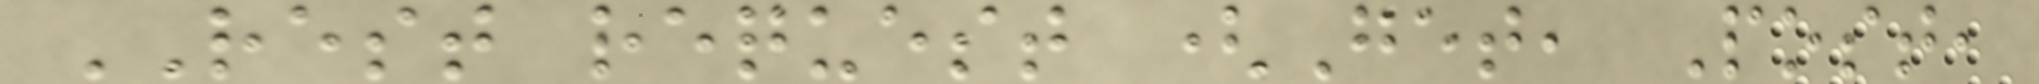REST request (Get, Post,
